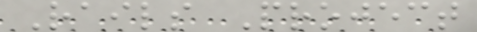Rails Project
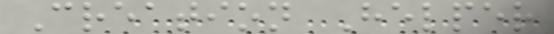Creation Helper
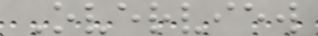Overview
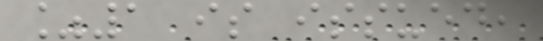%1 is issued,
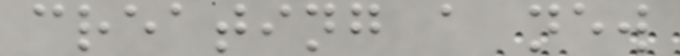creating a new
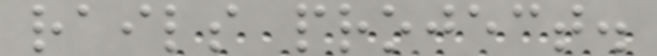rails project.
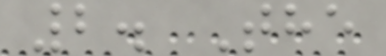2. The
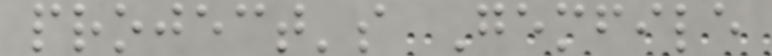project's Gemfile
